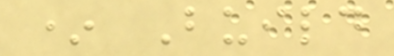* Build
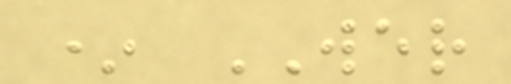* WER
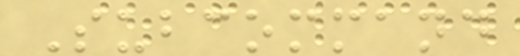Subcommand
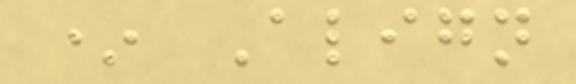* Align
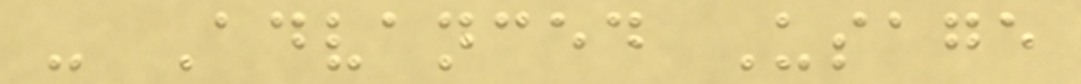- Advanced Usage
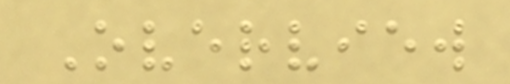Overview
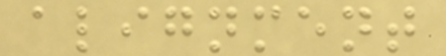alignment
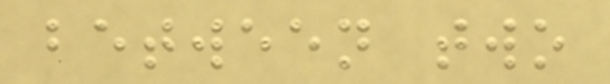between two
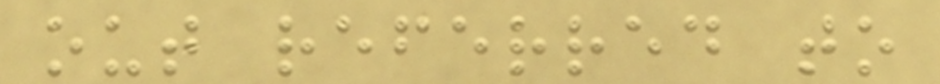out referred to
